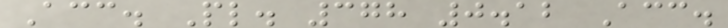Acc. Pl. 378 0.12 Acc.
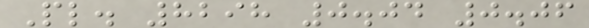Pl. 8298 0.04 0.06
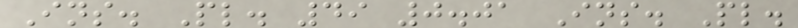Ins. Pl. 49 0.01 Ins. Pl.
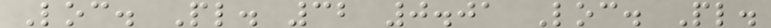Loc. Pl. 32 0.01 Loc. Pl.
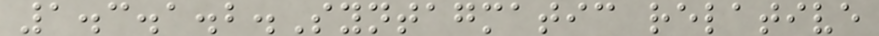1.3.1.2.Syntagmatic relative
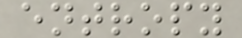entropy
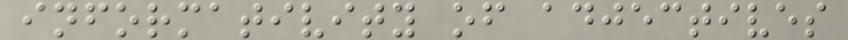informativity of adjectives
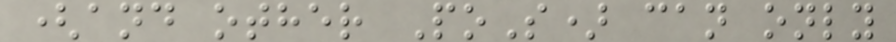(and other PoS) can only
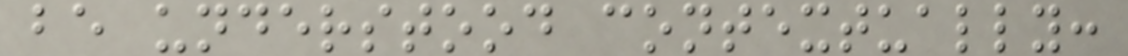be understood contextually:
